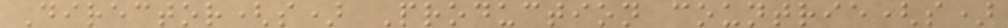Director(s) Production countrie(s)
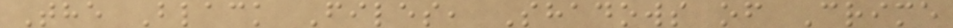The Black Files, Shadows of Crime
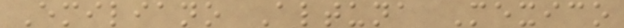Emiliano Altuna Mexico
